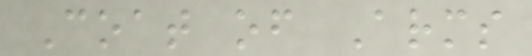Coat of Arms
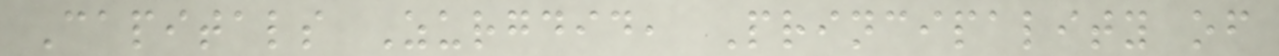Capitals Zurgdid, Principality of
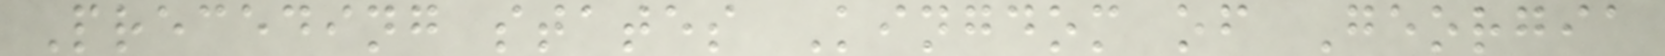Preceding states Kingdom of Georgia
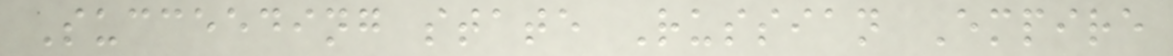Succeeding state Russian Empire
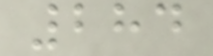284
